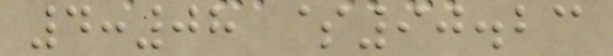4:08 $90.23
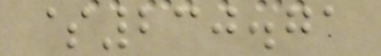$230.71
